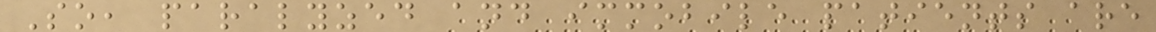So, paralyzed and immobile patients are
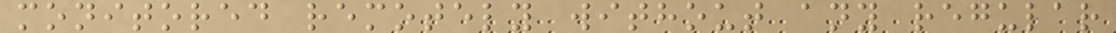monitored remotely without any regular
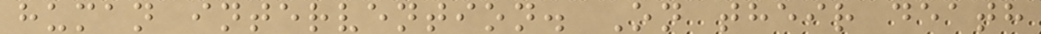human intervention. On their death
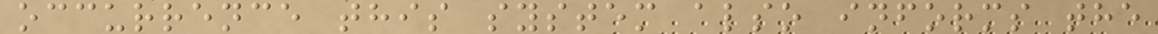occurrence this system also informs the
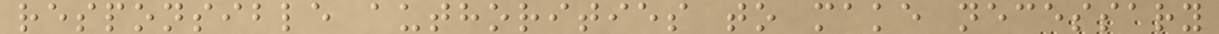responsible authorities to make necessary
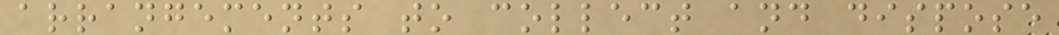arrangements to collect and dispose
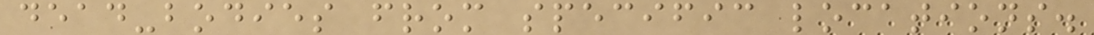dead-bodies from specific locations.
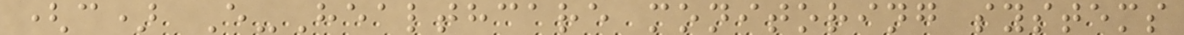(c) E-Healthcare monitoring systems
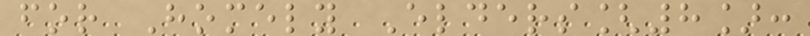for Homely Elders[8]:
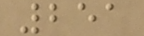251
